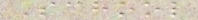School
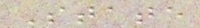State
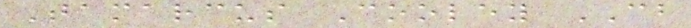Tamarcus Cooley CB
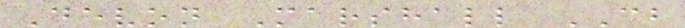Devon Marshall CB
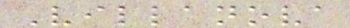Villanova
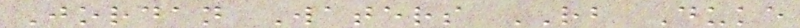Jordan Waters RB Duke
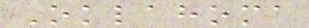Oklahoma
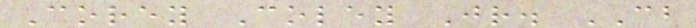Corey Coley Jr. CB
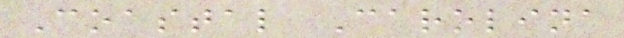Coastal Carolina
